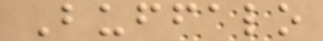Buffalo
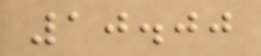10.00
